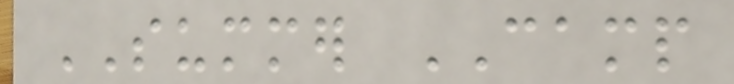SUMMER CAMP
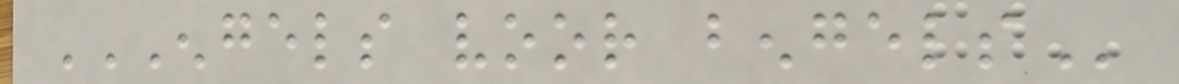ENGELS VOOR BENGELS
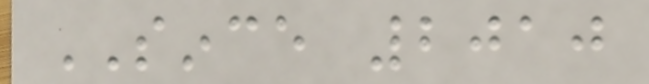SINCE 2010
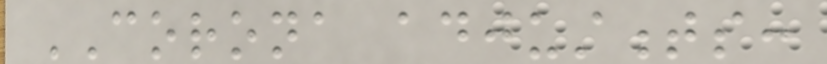CORONA adjustments:
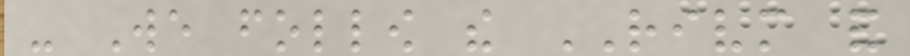- We follow the RIVM and
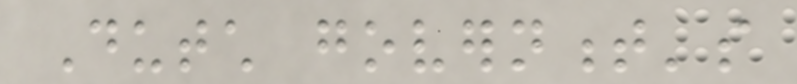Dutch government's
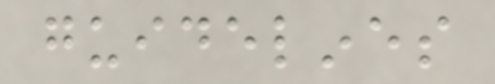guidelines
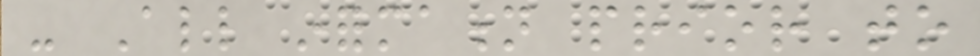- All information prior to
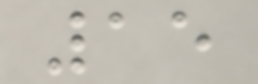15
